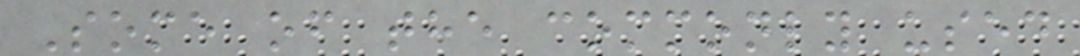Some of the commonly used
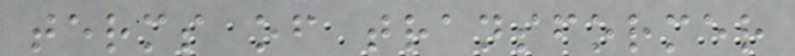terms of transformer
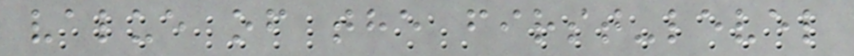value of the first-level
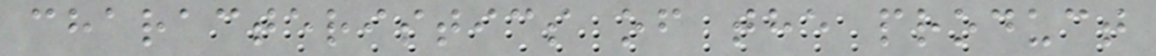characteristics of the product
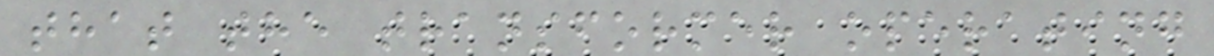that the transformer operating
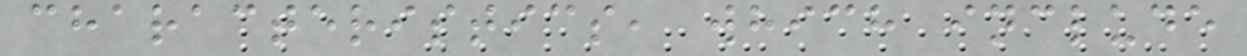characteristics, which include
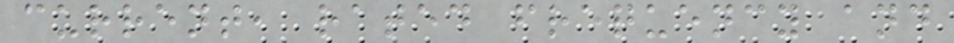current, rated frequency and
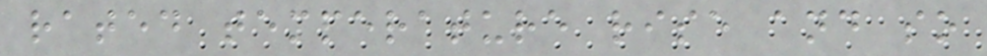rated temperature rise and so
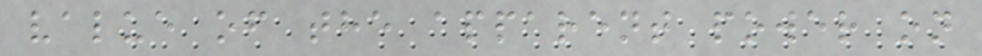value of the apparent power on
